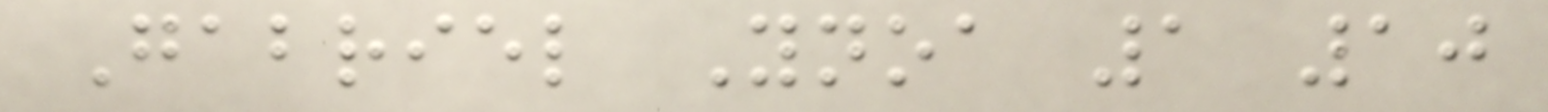Gabriel Ynoa 1 10
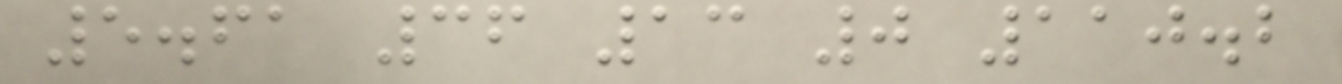5.61 36 13 0 110.2
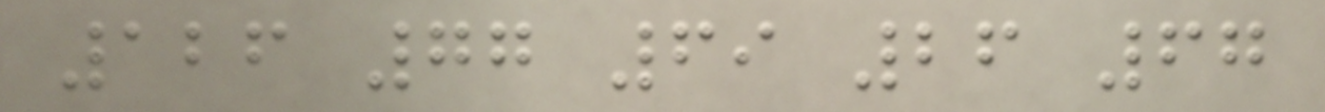126 77 69 26 67
